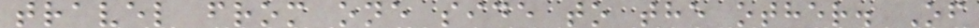travel from one side to the other. Of
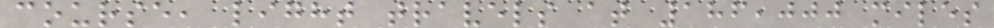course, light travels at 186,000 miles
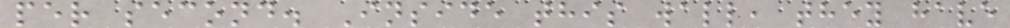per second. Inside this wall, they have
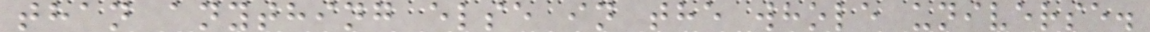than anything else in the whole universe.
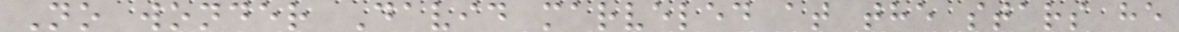No wonder David marveled at the stars he
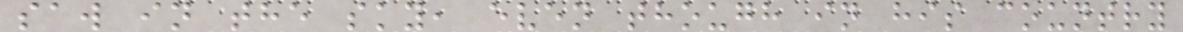saw in the sky, even though in his country
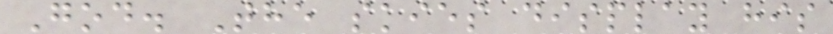God. The skies display his
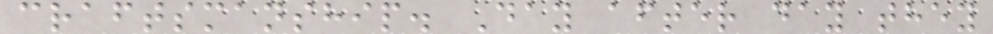craftsmanship. Day after day they
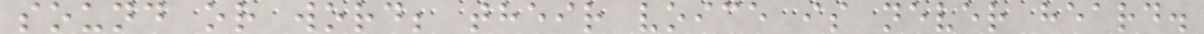sound or word; their voice is never heard.
